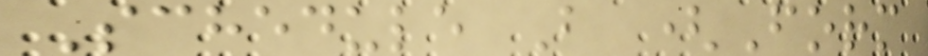Schedule B (Form
